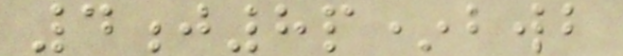4j8p*bwb
